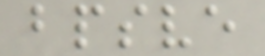bpsve
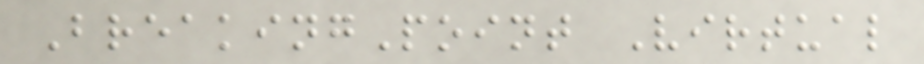BreakingPoint Virtual
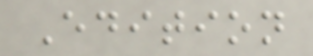Edition
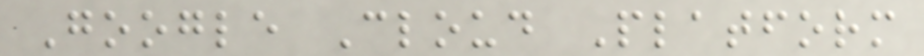Google Cloud Platform
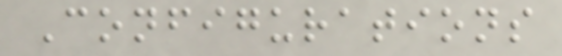Configurations
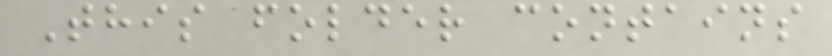This folder contains
